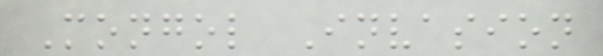Mongol Invasion
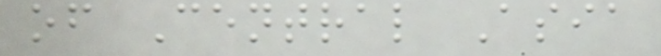of Central Asia
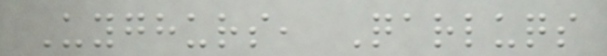Uyghurs, Qarluqs
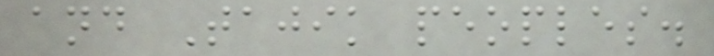and Tajik peoples.
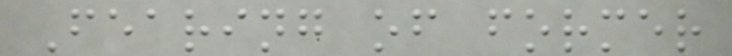Fearing of former
